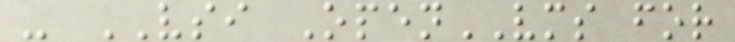- VSI OpenVMS for
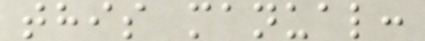this manual:
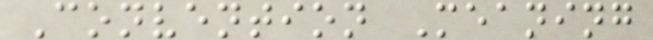Convention Meaning
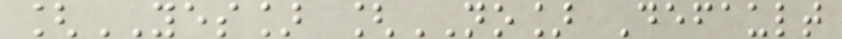[YES] [NO] Default
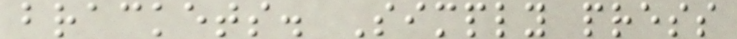brackets. Simply press
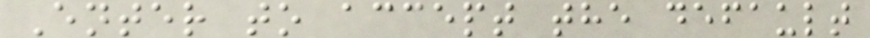Enter to accept the default
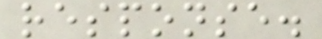response.
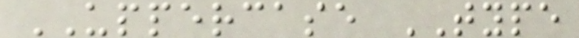UPPERCASE TYPE
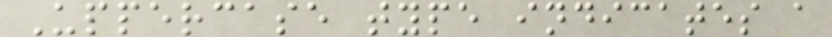Uppercase type indicates a
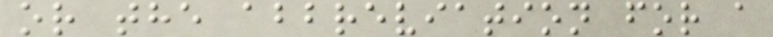or the abbreviation for a
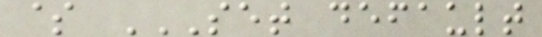$ SET DEFAULT
